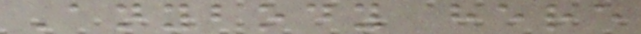Anybody here
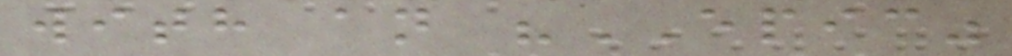with an "EPIC"
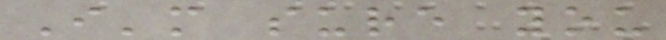I'm sure you
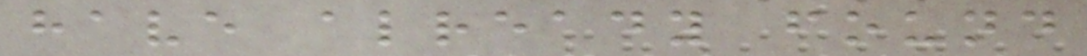have already found
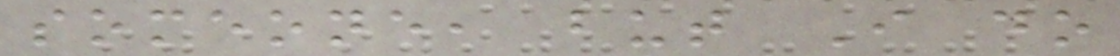someone, but I do
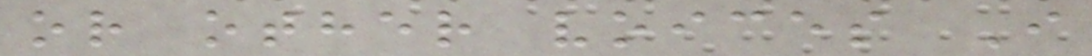or other voices I
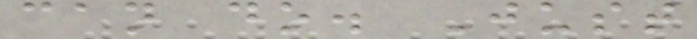can do. Just
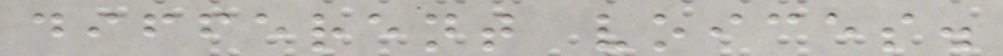different voices.
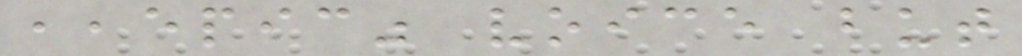,,epic" voice but
